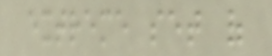extreme set of
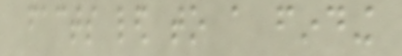facts led to a finding
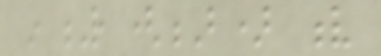in R (B) v
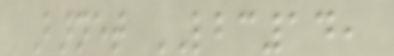Barnet LBC14,
